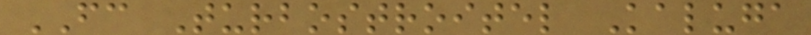FC Turbostroitel Kaluga
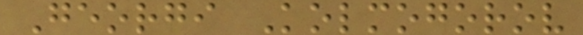Georgi Kolmogorov
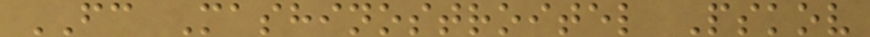FC Mashinostroitel Pskov
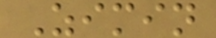Zimin
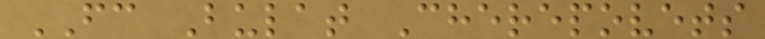FC Bulat Cherepovets
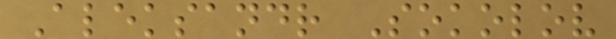Aleksandr Sokolov
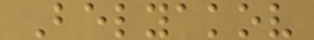Belyakov
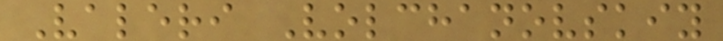Valeri Volchanovskiy
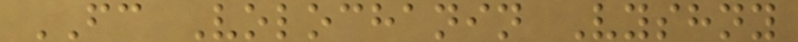FC Volochanin Vyshny
